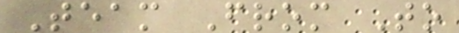Team From To
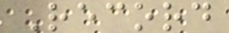Record
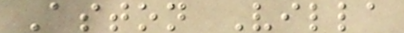Aston Villa
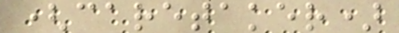(caretaker)
